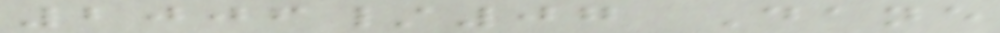2006/07 Dane
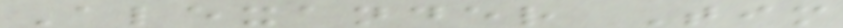Alexander Tim
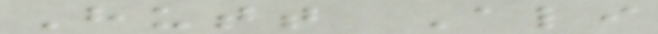Hutt Ali
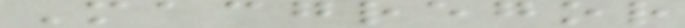Macgregor
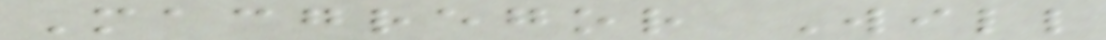Macgregor Will
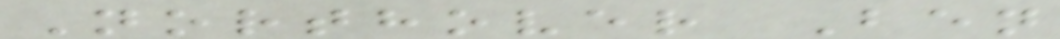Northover Ben
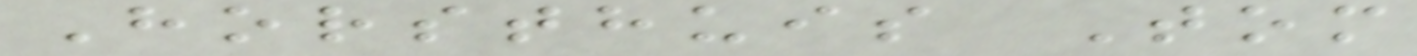Horsthuis Tom
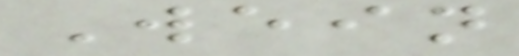Wein
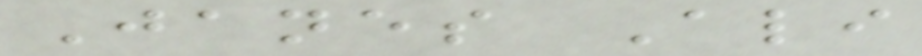Janes Ali
